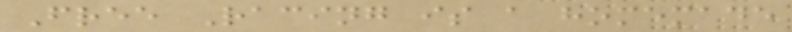Free Racing is a homemade
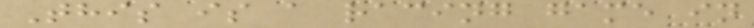This is a racing game in
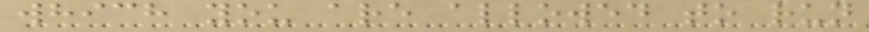which you are allowed to run
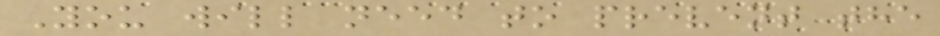You will need to prevent the
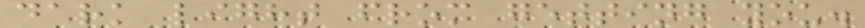dark light from getting you.
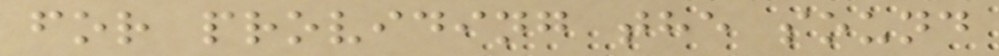for providing the sound
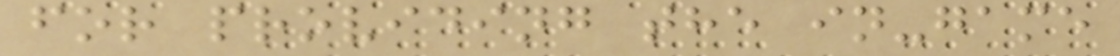for providing the in-game
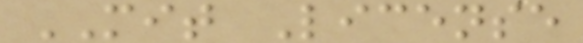MIT License
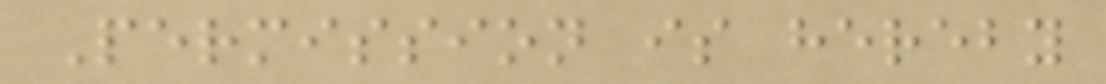Permission is hereby
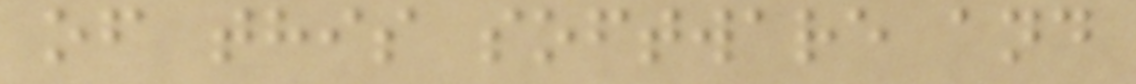of this software and
